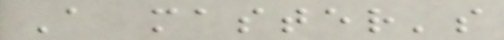A master's
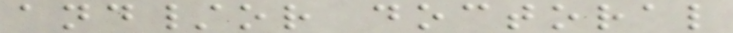and/or doctoral
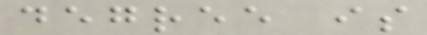degree is
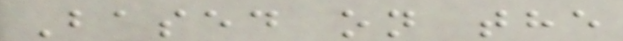Based on the
